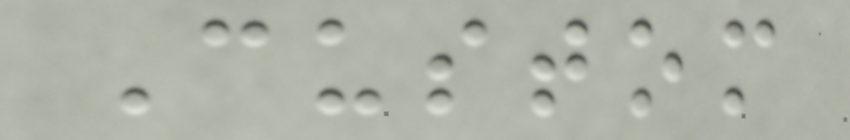Custom
